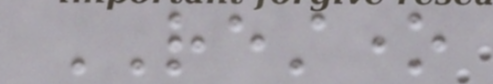RESTONE
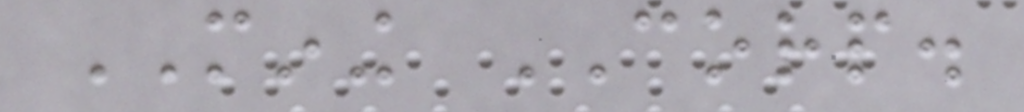MINING CORP.
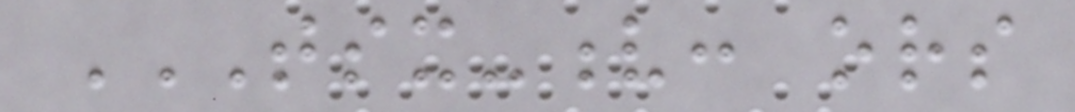TSX-V: ORS
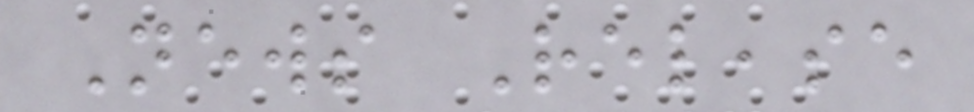News Release
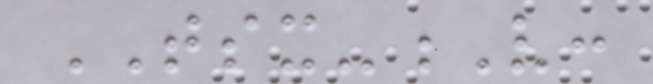TSX-V:
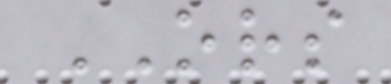ORS
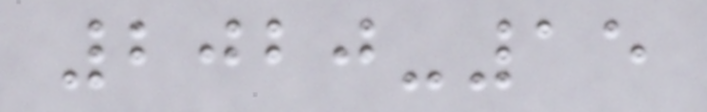2020-15
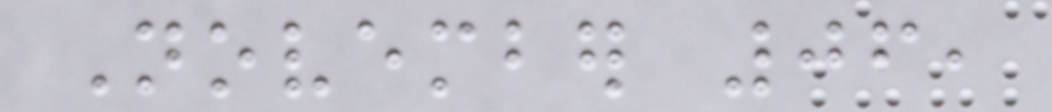November 06,
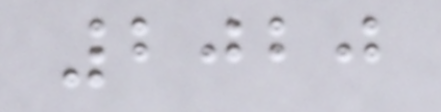2020
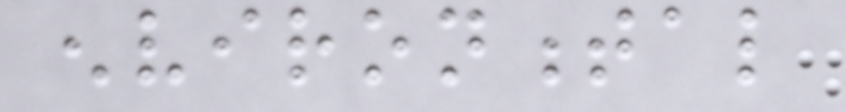environmental
